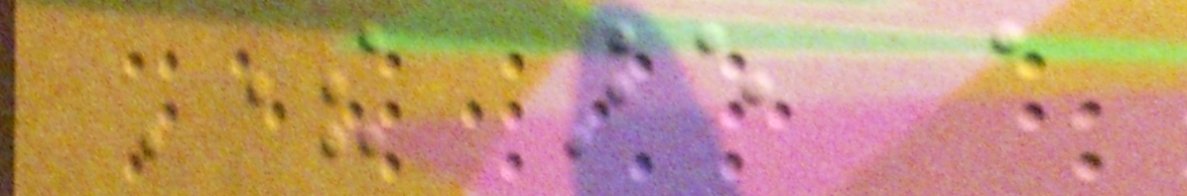There are a
